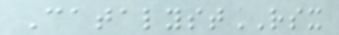CatalystRSX
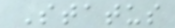Status
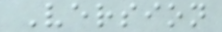Version
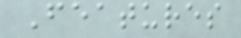Features
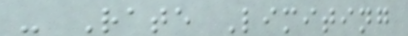- Rate Limiting
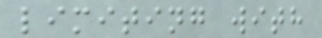limiting with
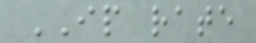IP rate
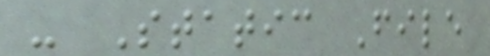- Static File
